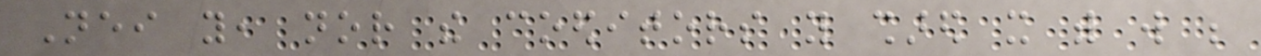Neither you, nor the coeditors you shared it with will be
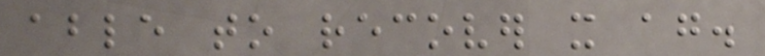able to recover it again.
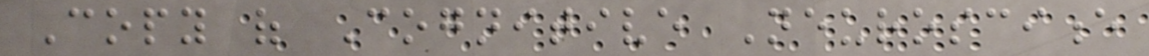Copy of Cognitive Neuroscience
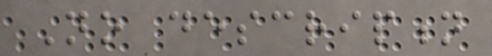No description
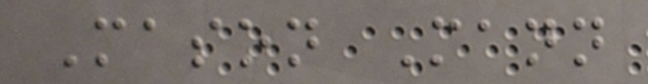Mason Mann
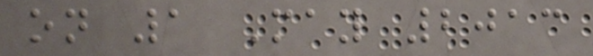on 1 May 2013
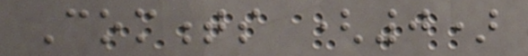Comments (0)
